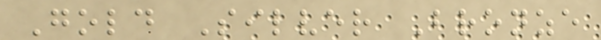Gold Silver Bronze
